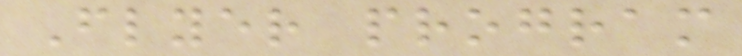Flyer program
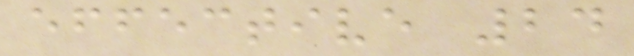effective 24
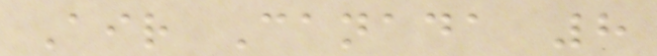Air Canada 8
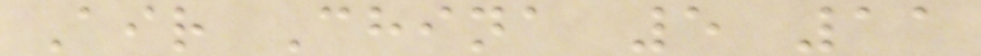Air China 5 11
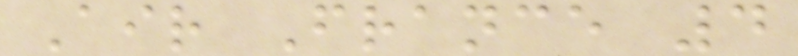Air France 4
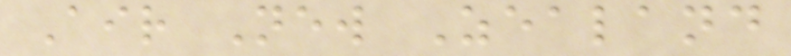Air New Zealand
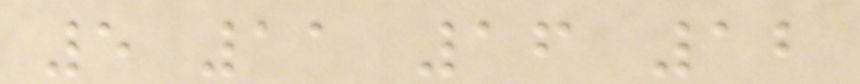5 11 16 12
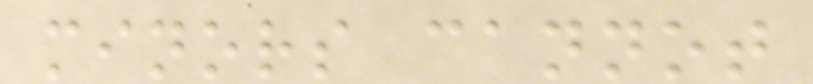minors cannot
